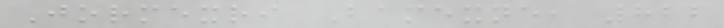Jormexri Bamexne, 822
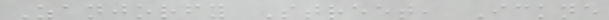Zanjorfy Street, Ickne
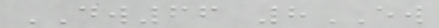DW66 8EW
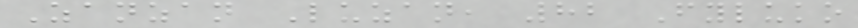Zanzan Luzan, 82 Fyluko
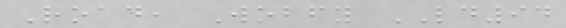Road, Wobfy LD94
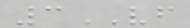3VF
